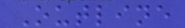Outline
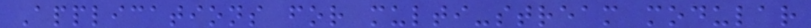Applications for multi-stream modular
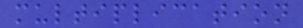multiplication
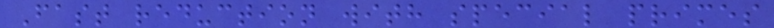Fast reduction with special primes
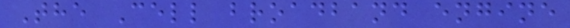The Cell broadband engine
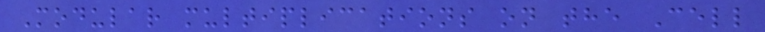Modular multiplications on the Cell
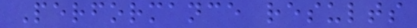Performance results
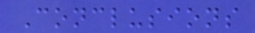Conclusions
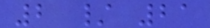2 / 21
